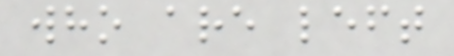who are left
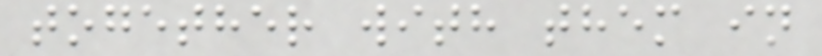together with them in
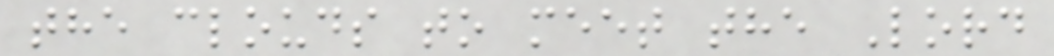the clouds to meet the Lord
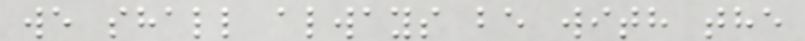we shall always be with the
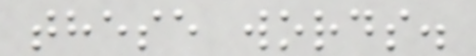these words.
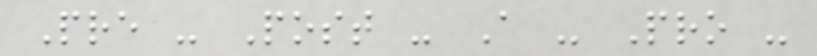Pre - Post - A - Pro -
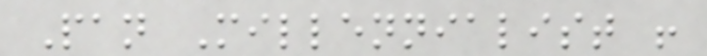Pan Millennialist !
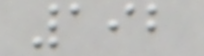192
